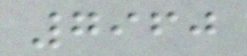7960
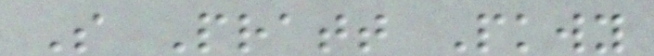S Pratt Pkwy
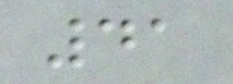41
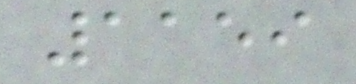1159
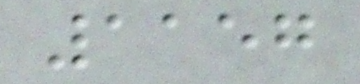1157
